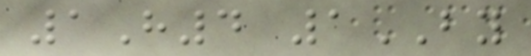1H4 1BY
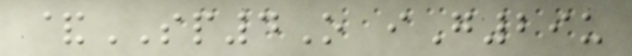&SP4O iG29u
